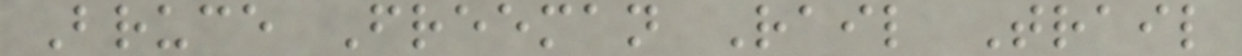Bruce Freeman Rail Trail
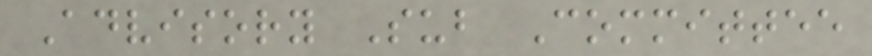Advisory Sub Committee
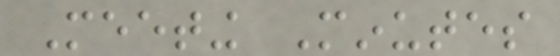Meeting Minutes
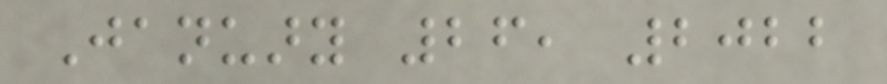January 26, 2022
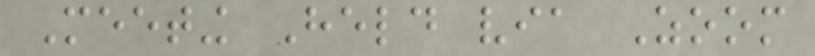Meeting Held via Zoom
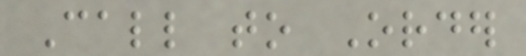Call to Order
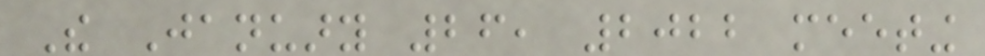The January 26, 2022 meeting
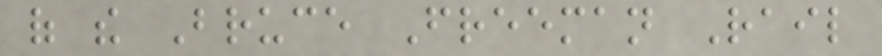of the Bruce Freeman Rail
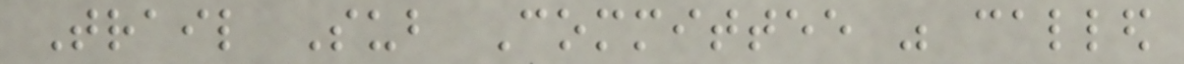Trail Sub Committee was called
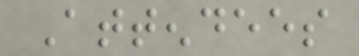Attendees
